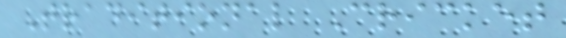Traditional Cricket
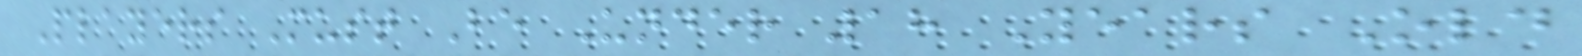Players Must Be Under 18 Years Old
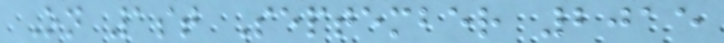On 1st September 2015
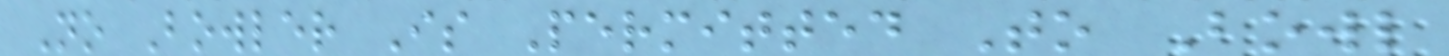No Bowler Is Permitted To Bowl
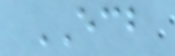ECB
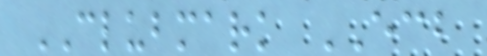CLUBMARK ECB
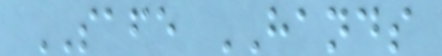SAFE HANDS
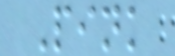Pink
